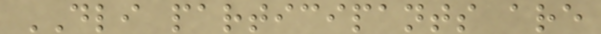DLI participants are
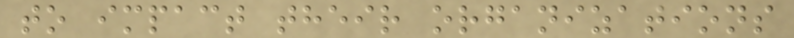to impact their organizations
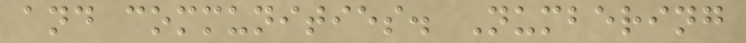and communities. Numbering
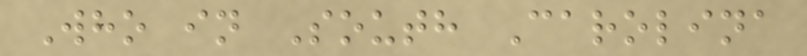Who in South Carolina
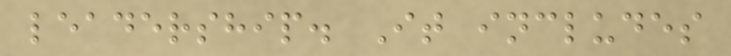leadership. It includes
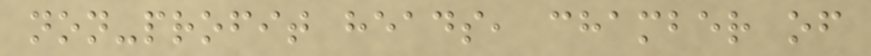non-profit heads, chamber of
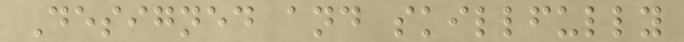Designed and skillfully
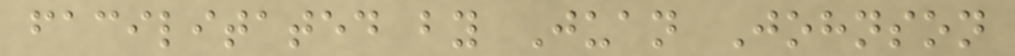facilitated by Juan Johnson
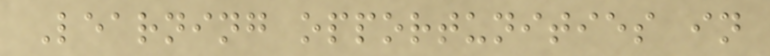Learning opportunities in
